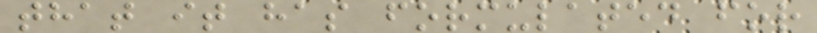that it has formulated for
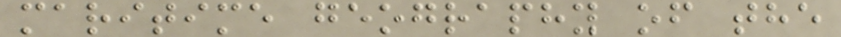maritime geography of the
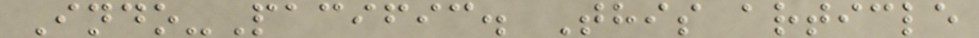Indo-Pacific. This article
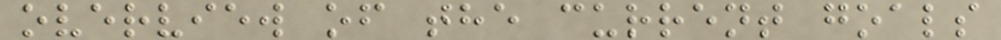overview of the current goals
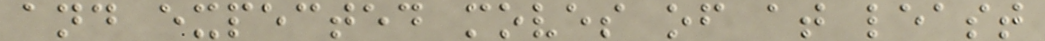and expected moves of at least
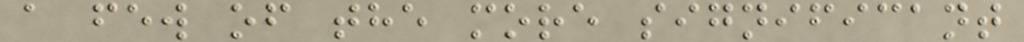a few of the more significant
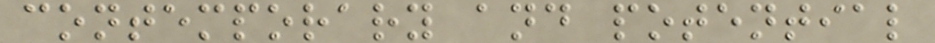contemporary and potential
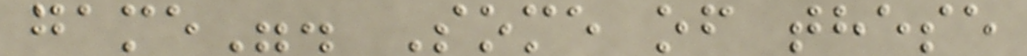game". Some of these
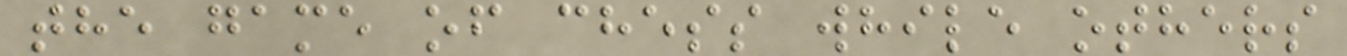the game of chess while others
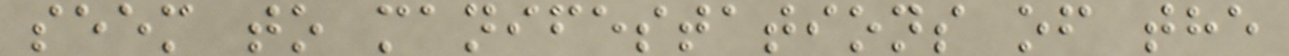seem to manifestations of the
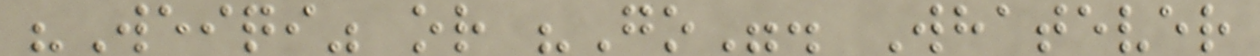"Weiqi" or "Go". Whatever
